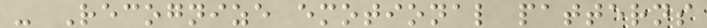- Recognize emotional patterns
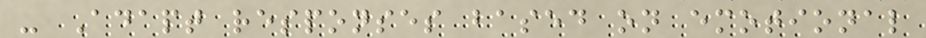- Adapt responses based on emotional
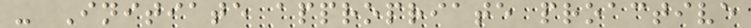- Initiate appropriate proactive
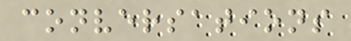conversations
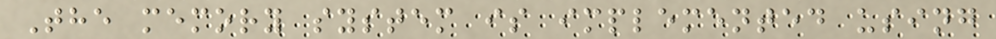The memory system is implemented using
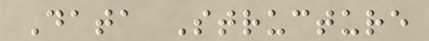Data Structure
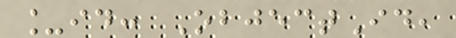_id: ObjectId,
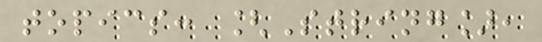topics: [String],
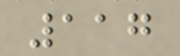117
